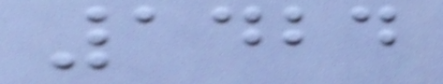1424
